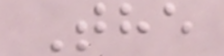The
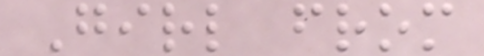Girl from
